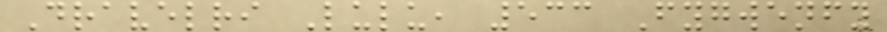Dravelri Lulu, 533 Fygwenfy
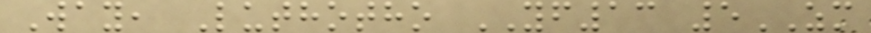Way, Luthotho YF13 5ZM
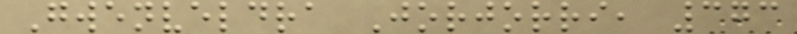Gwenveldra Jorjorri, 373
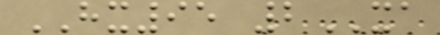HX95 2XA
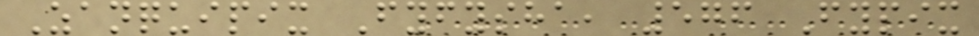Zanquipix Fyfysha, 576 Fypix
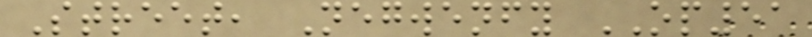Street, Negwenfy OP51
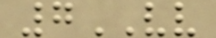7VV
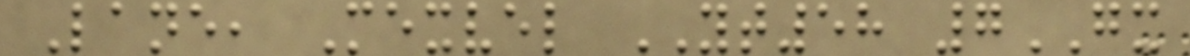Lane, Mexvel YT58 7GX
